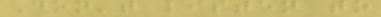Don't listen to
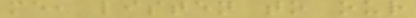me, listen to our
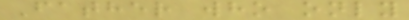Father who only
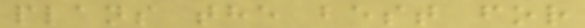plans the best for
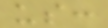us:
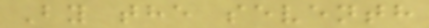By the seventh
